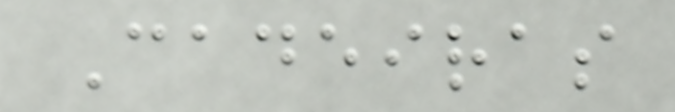Cadeiras
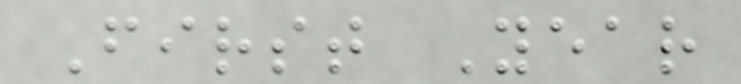First Year
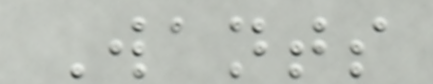Wants
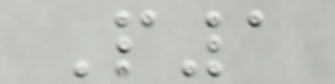P1
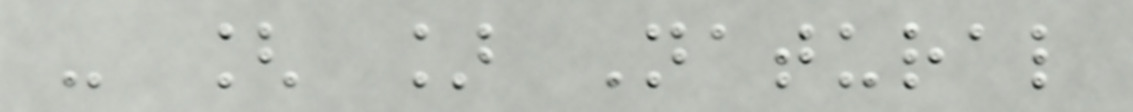- [ ] Natural
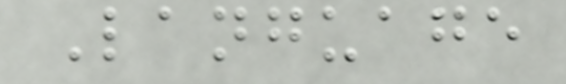Language
